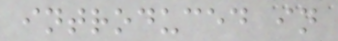introduced in
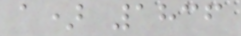a) 1836
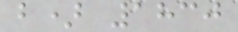b) 1830
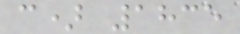c) 1835
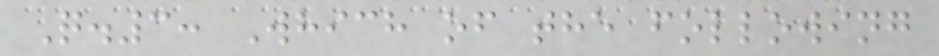Q.3: Which of the following
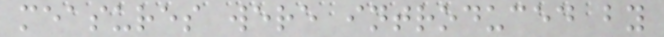measures were introduced by
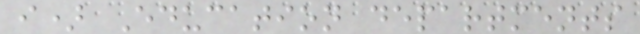i) Education departments
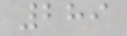289
